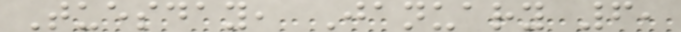Tuesday, January 6,
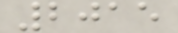2015
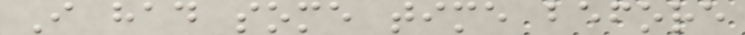I had some time before
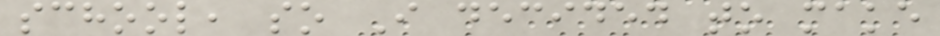school, so I decided to make
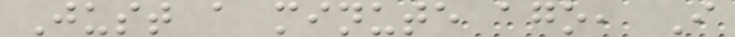Just a minute ago, I
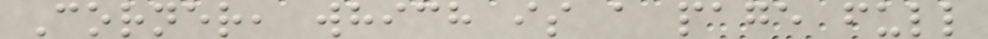Corner, which is a page full
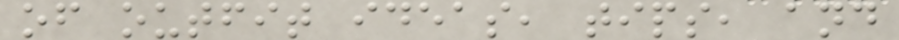of outfit ideas, tips, and
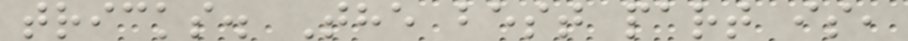tricks. The best part is,
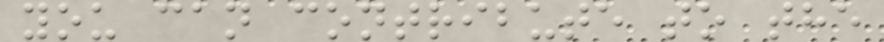you can contribute to the
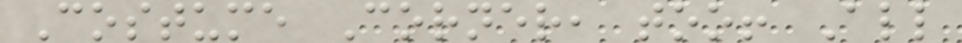Costume Corner, too! All
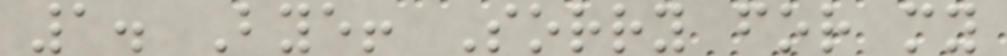1. Bye! Sorry for my
